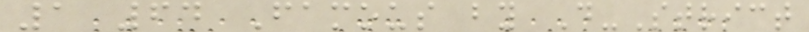1 64 Famous by D-Strict
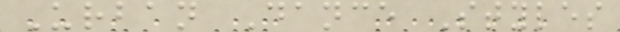Urban Dance Styles
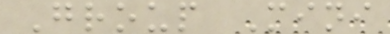Group Mini
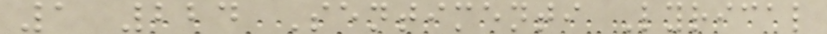1 224 Sentimenti Lyrical
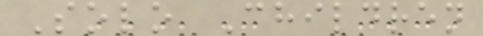Solo Children
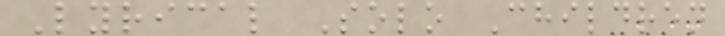Lyrical Solo Children
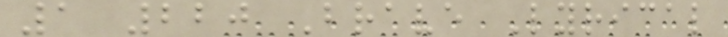1 220 Brave Lyrical
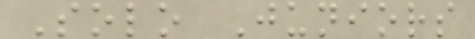Solo Juniors
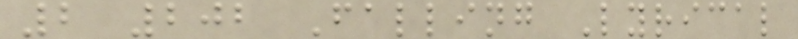2 202 Falling Lyrical
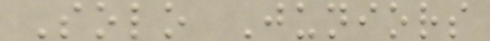Solo Juniors
